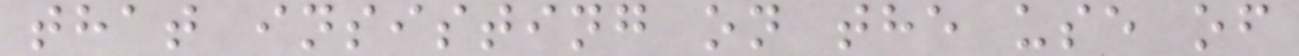that insisting on the use of
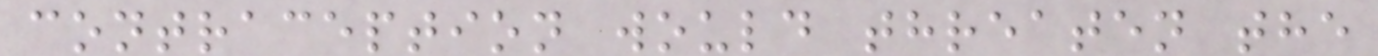contraception would threaten the
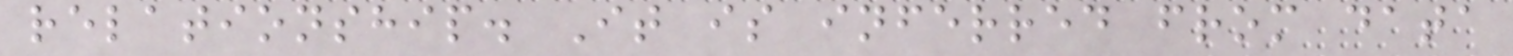relationship. It is inferred from data
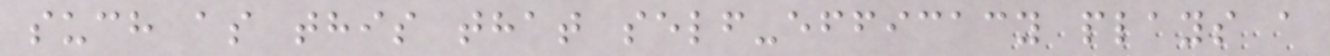such as this that self-efficacy plays a
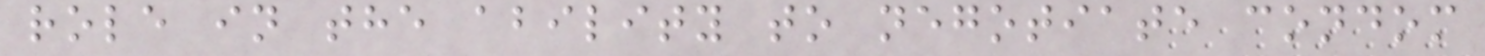role in the ability to negotiate condom
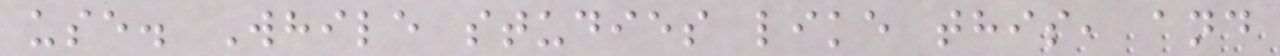use. While studies like this, and
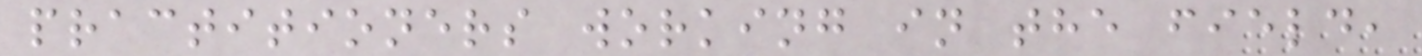practitioners working in the field,
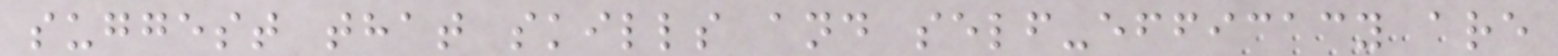suggest that skills and self-efficacy are
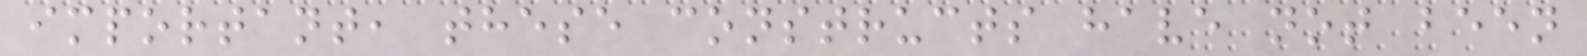important, these constructs have not been
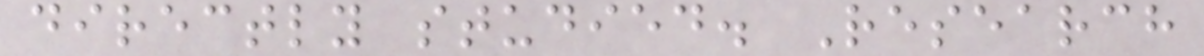directly studied. Research
